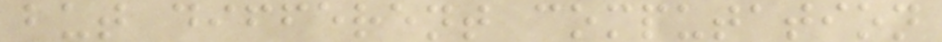but different computation
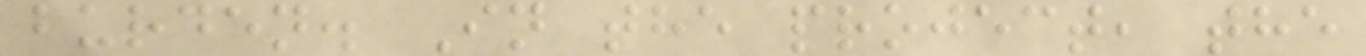burden. In the project, the
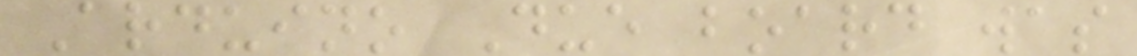Arduino Due board was
